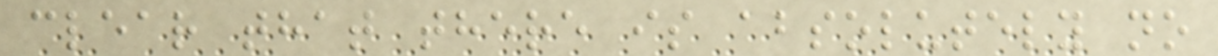clear that there is absolutely no
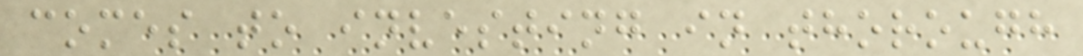comes to investing in thorough
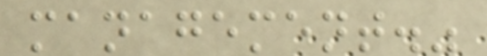management."
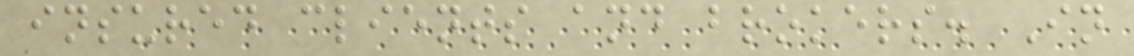insured clients and brokers. In
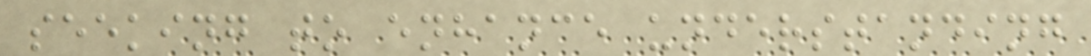seeking to enhance understanding
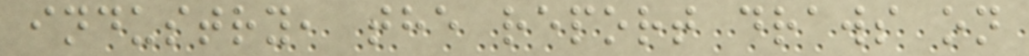industry, the report draws on
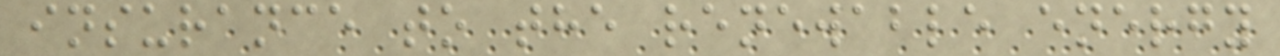insurance to the renewable energy
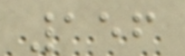156
